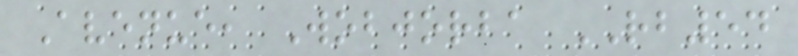Avenue, Wobjorba RB54
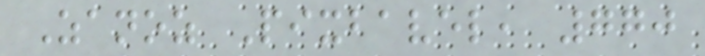Zanoz Pixbavel, 770
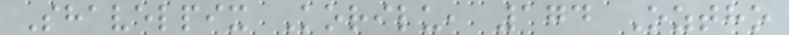Shavelpix Korilu, 174 Oztho
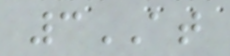3AT
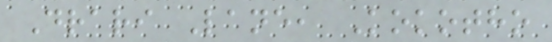Drari Lane, Kokotho
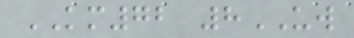KM72 8UW
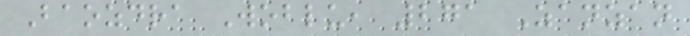Baozdra Woblu, 271 Zanzan
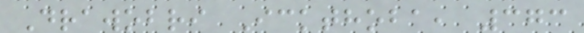Drawobri Ickthoba, 373
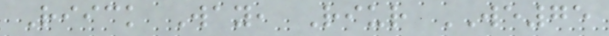Riick Way, Riur WE75
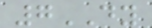7DY
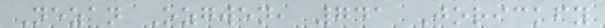Nezan Ozgwen, 741 Jorickfy
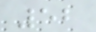52
